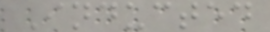Inducted
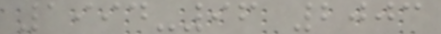1994-96 2003
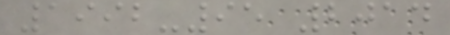1992-95 2014
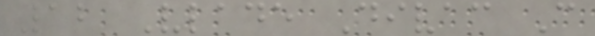12 Vlade Divac C
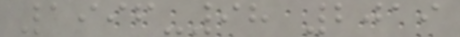1996-98 2019
